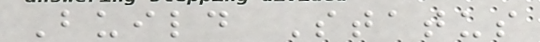Build Status
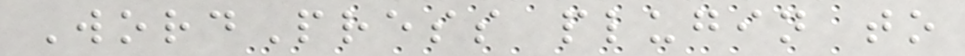WordPress plugin to
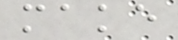make
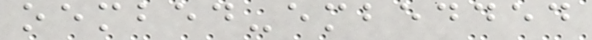oembed-embedded
